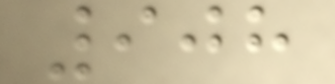908
